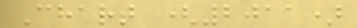Chart (2011)
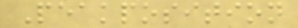Peakposition
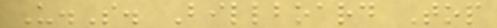U.S. Billboard Top
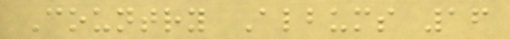Country Albums 16
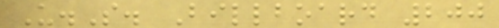U.S. Billboard 200
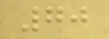70
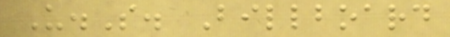U.S. Billboard
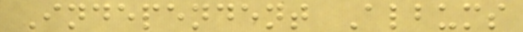Independent Albums
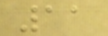11
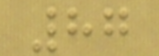87
